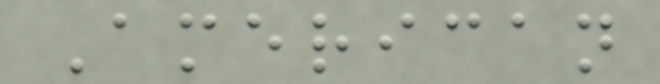American
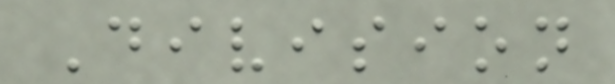Division
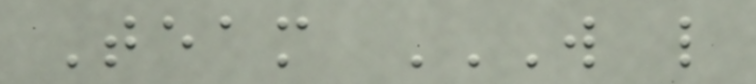Team W L
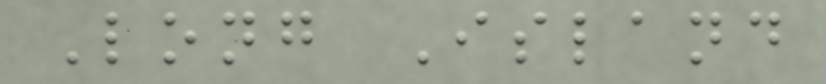Long Island
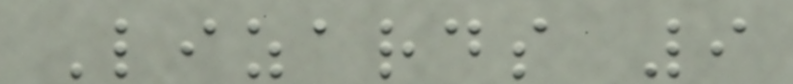Lizards 9
